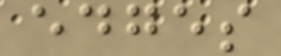edges
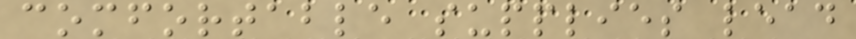comfortable supplies lead
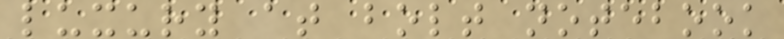luxury at bolt notebook
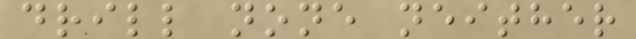drill none neither
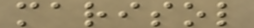marisol
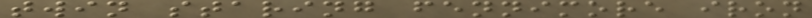twin staring fennimore iron
